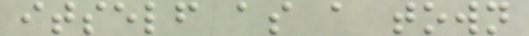itself as a town
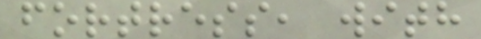fortress, with
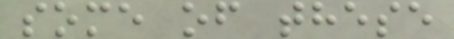some of these
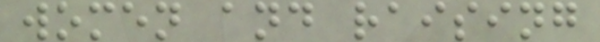women and raising
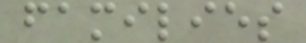families
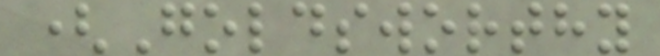(Goldsworthy
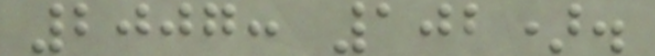2007: 102).
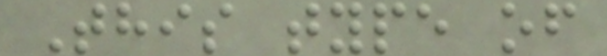This type of
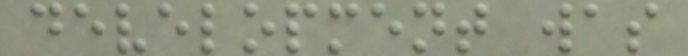development was
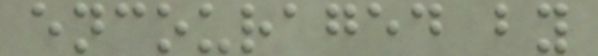encouraged by
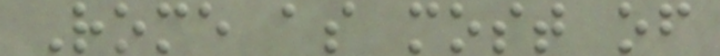Rome as most of
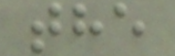the
